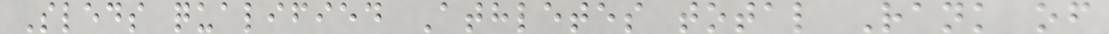Sleds qualified Athletes total Rank of
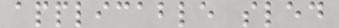applicable sled
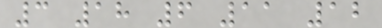3 18 6 11 12
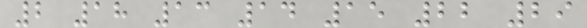2 18 13 14 15 22 29
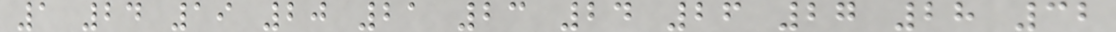1 24 19 20 21 23 24 26 27 28 32
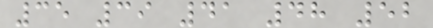35 39 41 48 52
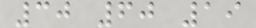30 60 19
